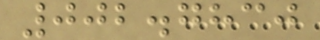002.7830
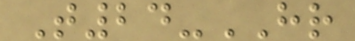T24-HR
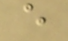e
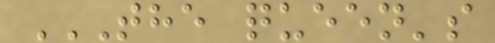THE QUEEN'S
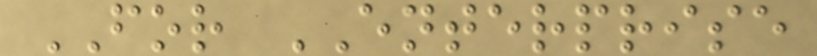FOR ENTERPRISE
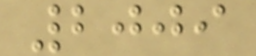2009
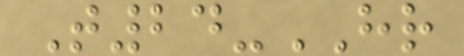T24-HR
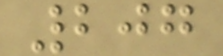207
